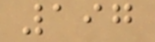197
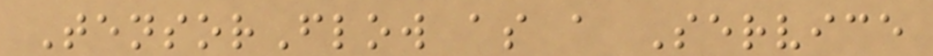TensorFlow as a Service
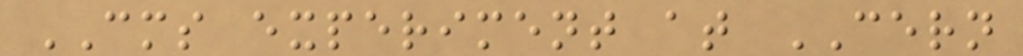CMS experiment at CERN
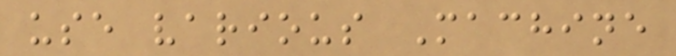use various Machine
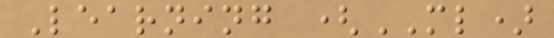Learning (ML)
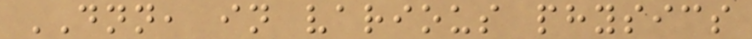DNN, in various physics
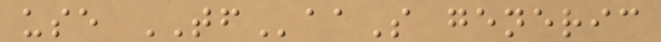use TFaaS generic
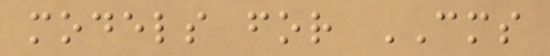models for CMS
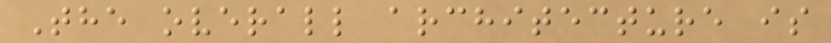The overall architecture is
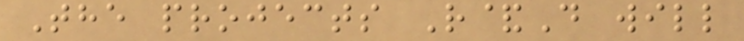The projects R&D will
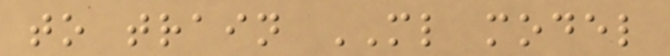to train ML model
